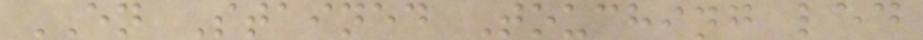EN Stained Touching led
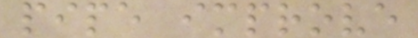pipe improve
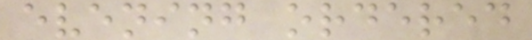evening ordered
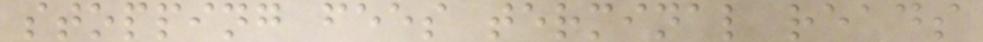stopping fees terminal reads
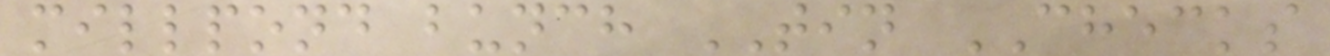millpond bunch TIN CHECKS
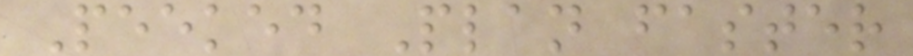Peeked Plan faster
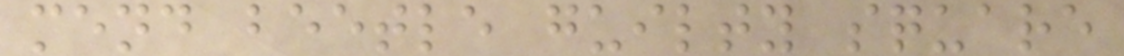mend beetle guilty square
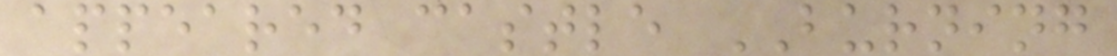appeared castle BURNING
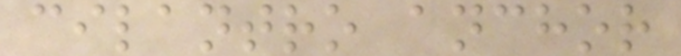cilantro anchor
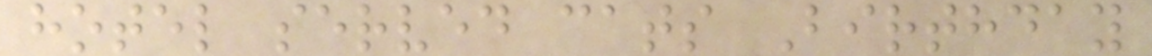hotel served cats Birthday
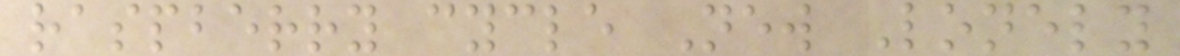raspberry cycle New Lonely
